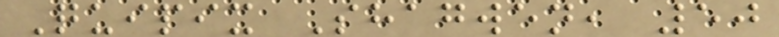Quipix Shagwen, 50
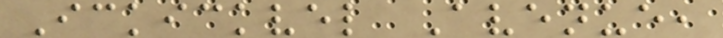Ickickvel Avenue,
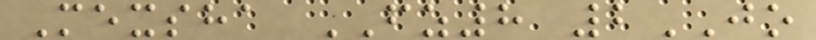Mexsha FZ8 2JO
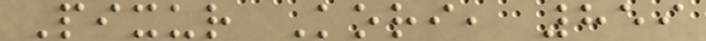Pixur Kori, 859
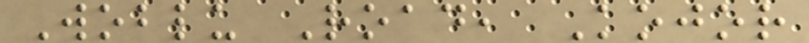Woblu Road, Kojor
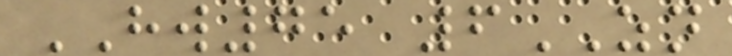HW75 6ZN
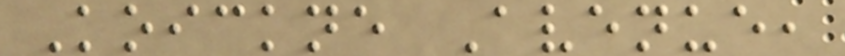Koickne Avenue,
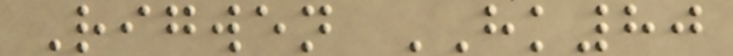Rigwen HK80
